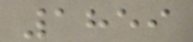1859
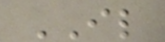IL
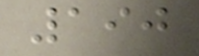190
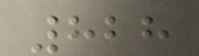828
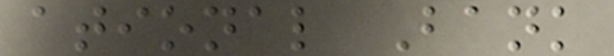ational Bank
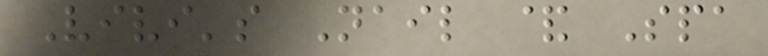Vivi's Nail & Spa
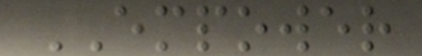EMPOWER
